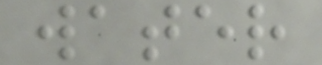water
